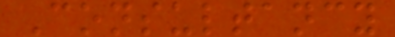Consultancy
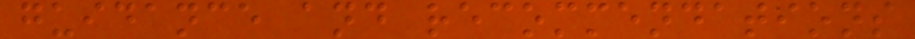guidance and recommendations
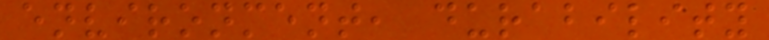environment, durability
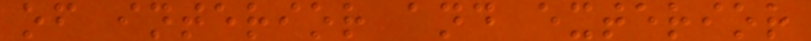of interior and exterior
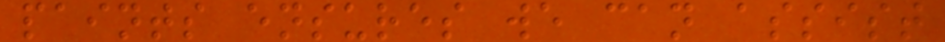paints ensures we can assist
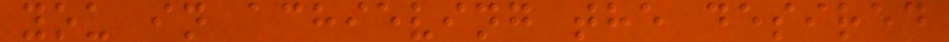you in achieving the desired
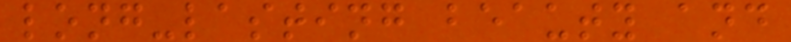long-lasting beauty and
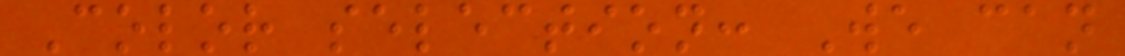Color selection: We can
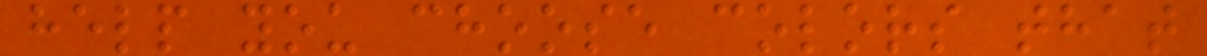help you choose colors that
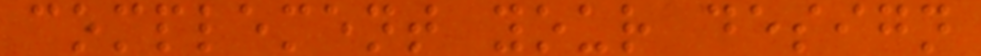complement your design
